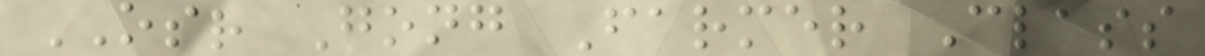OSR Gong Farmer Class
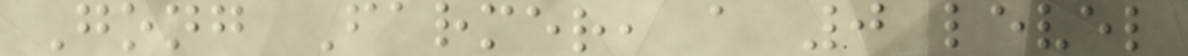Gong Farmer, a 0 level
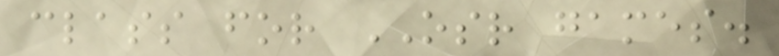class for OSR games.
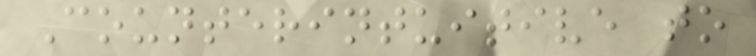Counterintuitive to
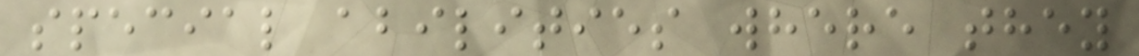special abilities where they
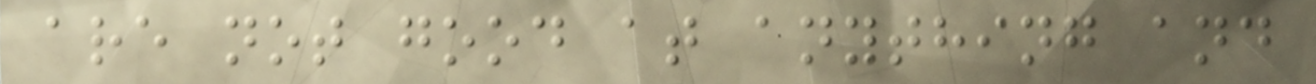are not good at anything and
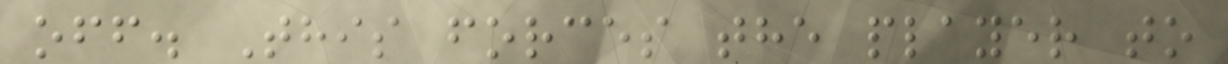off. This forces the player to
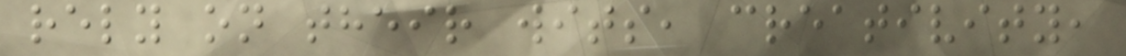rely on their wits, creativity,
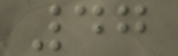47
